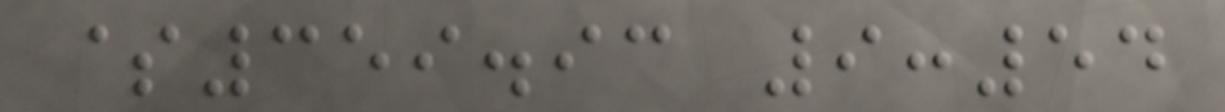$359.93 9:54
